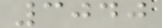3040
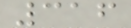316
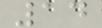14
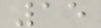15
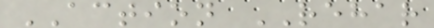ACTION REHAR
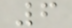6
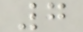7
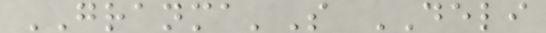GRANMA'S DELI
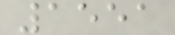1551
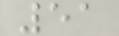51
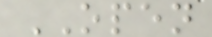OPEN
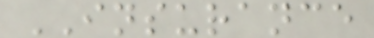INSURANCE
